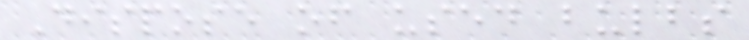Dispose of used bulbs
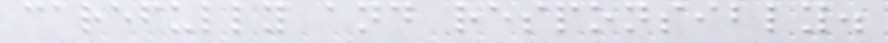carefully and responsibly.
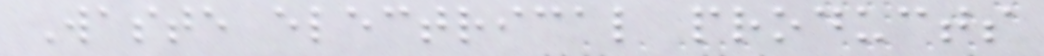Waste electrical products
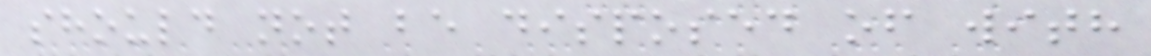should not be disposed of with
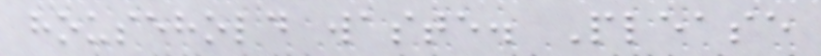household waste. Please
